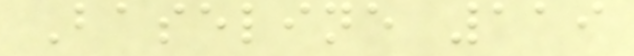Baseline 119
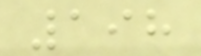198
